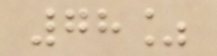78%
